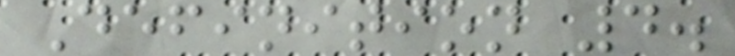Definition 4.
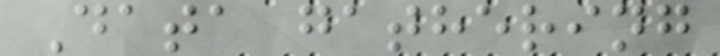Data gathering
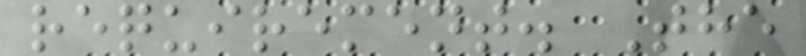requirement. The
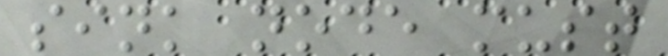sink node must
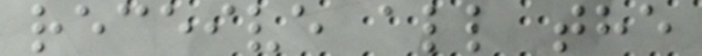receive all the
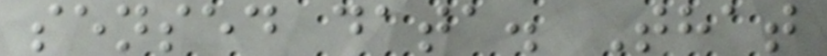sensed data. That
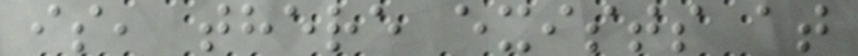is, there exists at
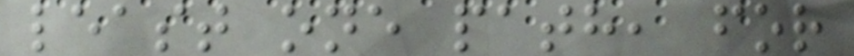least one path, for
